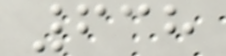638
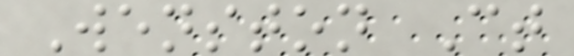Wenston Ct
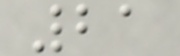21
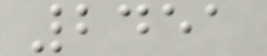2451
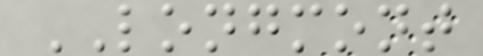LONGMONT
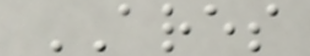ARES
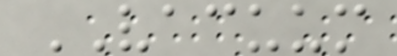VACUUM
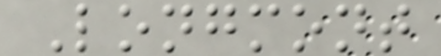Longmont
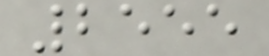2555
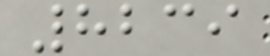8239
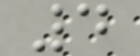4
